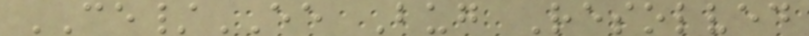CE/EE Bug Resolved
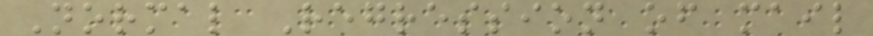Normal Regression of mail
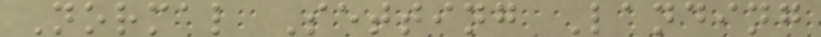Normal Setting Landing
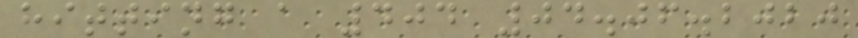hitting a 404 04.06.2020
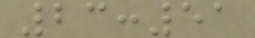23:51
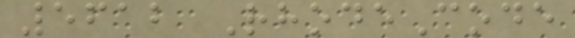5612 RhodeCode
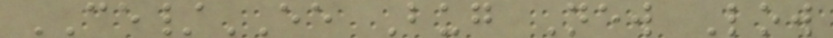CE/EE Bug New Low
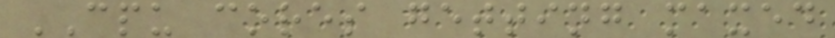CPU cores getting maxed
